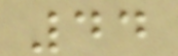44
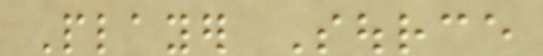Player Source
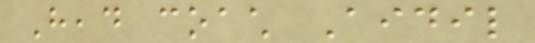Head coach Aidil
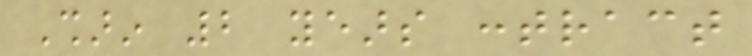Sharin 2 years contract
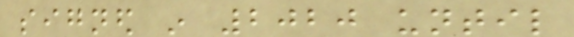signed in 2020 until
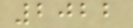2022
